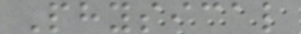Physical
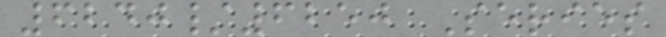6240/6250 Series
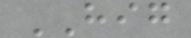HIG
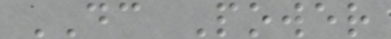DC Power
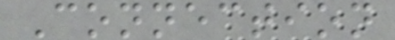Connection
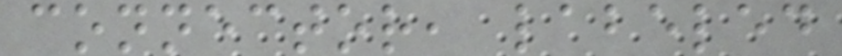connector, labeled
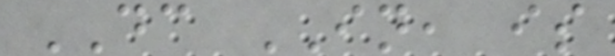DC IN, is
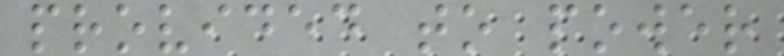provided to power
